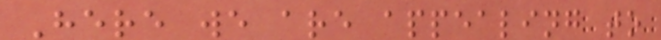Here we are appealing to
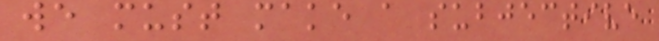we must make a subjective
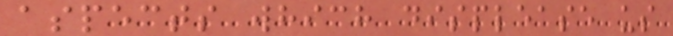aspects which displease us
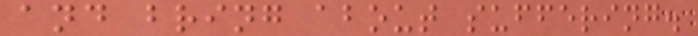and bring about suffering.
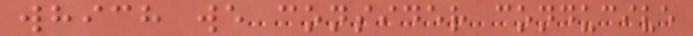which we consider conducive
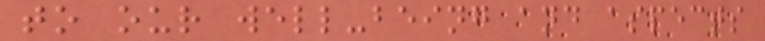to our well-being and aspects
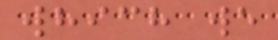which we
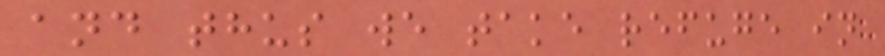and thus we take refuge in
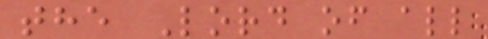the Lord of all
